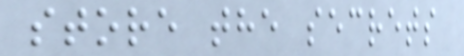store the secrets
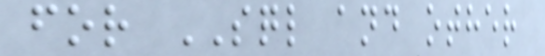for SQL and other
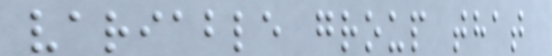variable group that
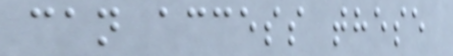can access these
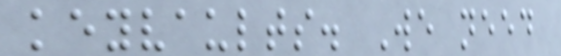keyvaults. We need
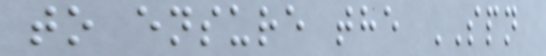to ensure the SPN
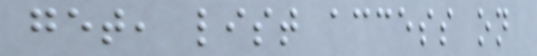get, list access on
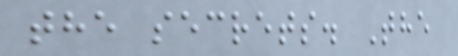the secrets. The
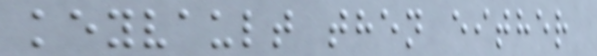keyvault then either
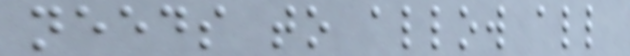needs to allow all
